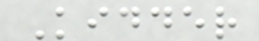Kidder
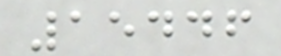15446
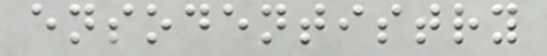ensodentistry
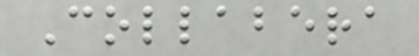Collabera
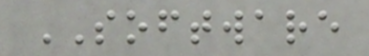SOFTWARE
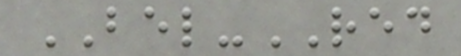BEL-RED
